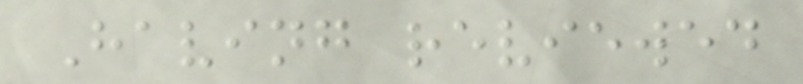Having reviewed
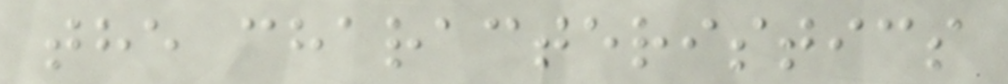the characteristics
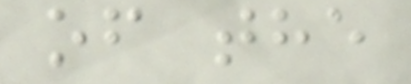of the
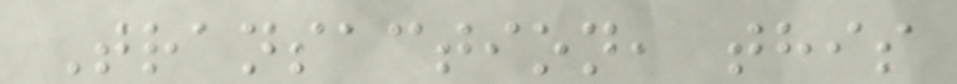Transaction, this
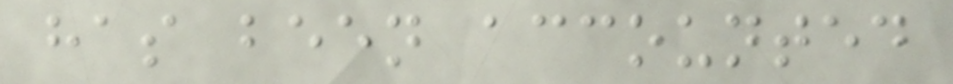has been accounted
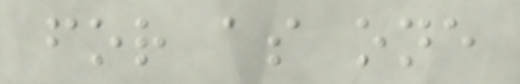for as one
